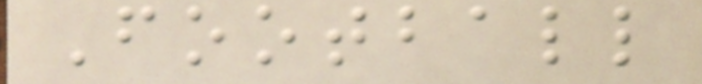Football
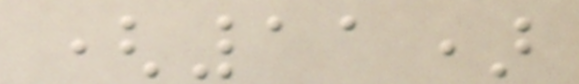(11)
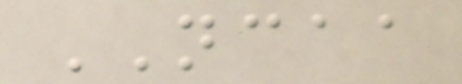NCAA
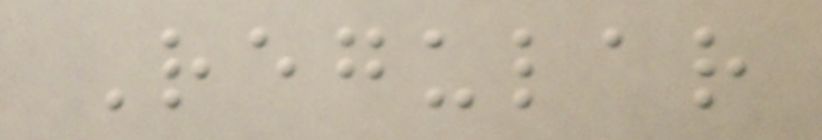Regular
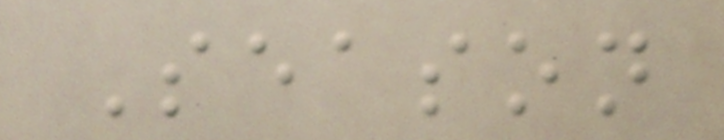Season
